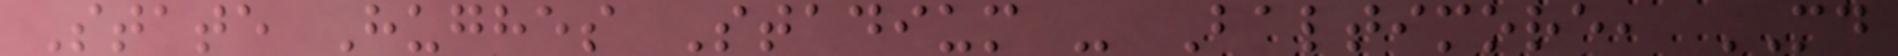State Hughes Stadium - Baltimore, MD
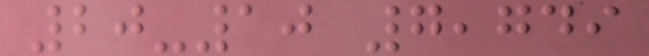20-10 7,749
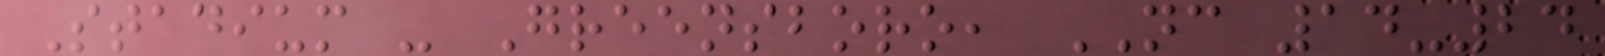Stadium - Greensboro, NC 14-24
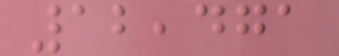12,471
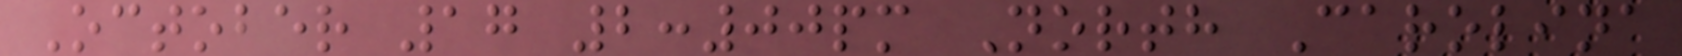October 17 2:00pm North Carolina
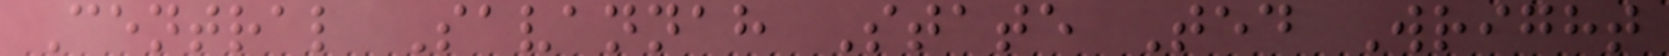Central Savannah State Ted Wright
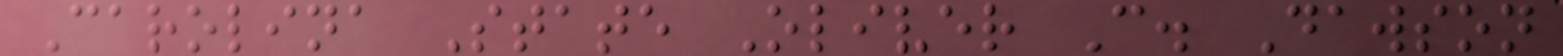Carolina State Oliver C. Dawson
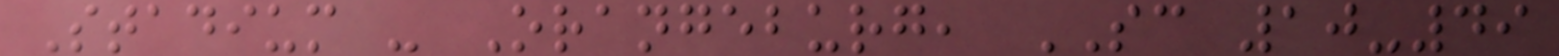Stadium - Orangeburg, SC 10-49
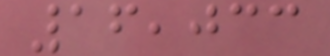16,033
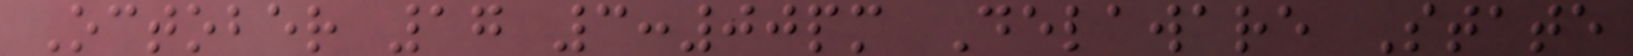October 17 3:00pm Delaware State
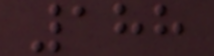188
